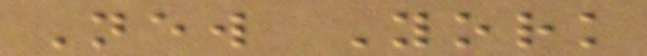New York
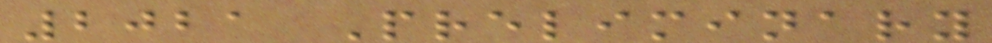2021 Preliminary
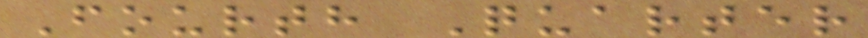Fourth Quarter
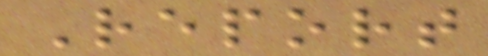Report
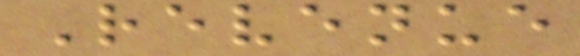Revenue
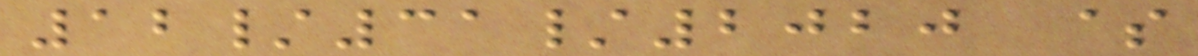12/31/2020 $
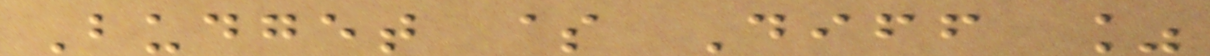Budget $ Diff %
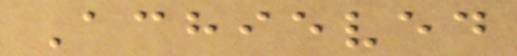Achieved
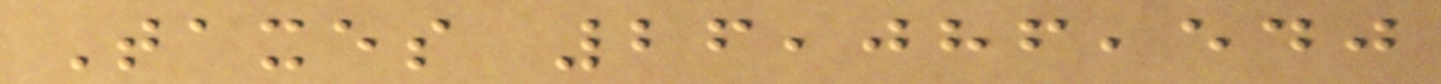Taxes 26,086,540
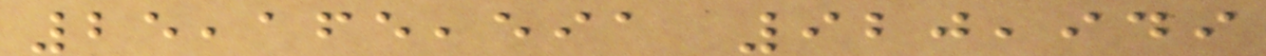25,165,591 920,949
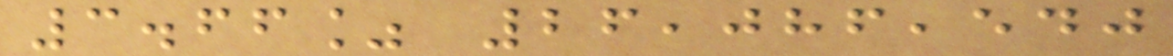3.66% 26,086,540
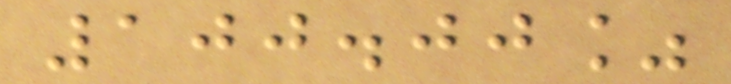100.00%
